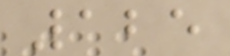125
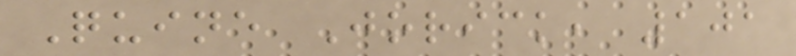Quine Jorick, 101
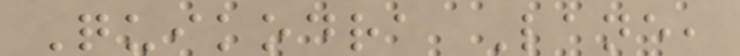Quikodra Lane,
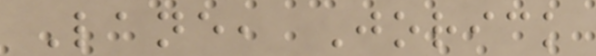Lane, Jorick
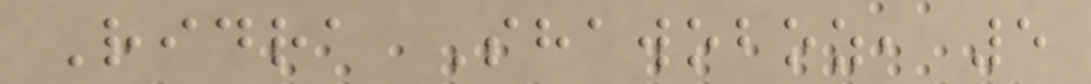Ridra Shawoboz, 5
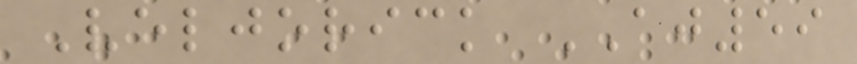Veljorick AJ59
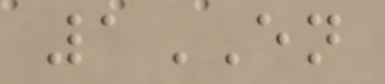1EN
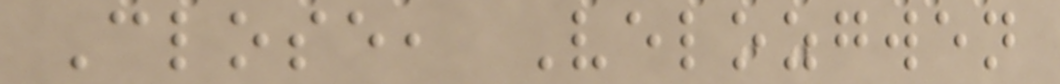Close, Velozgwen
